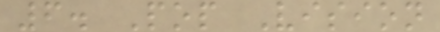6. Pop Vision
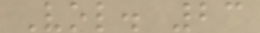Vol. 23
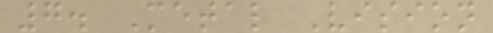7. Metal Vision
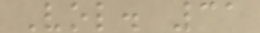Vol. 31
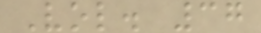Vol. 37
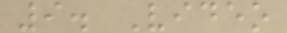9. Video
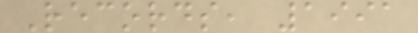Records, 1991
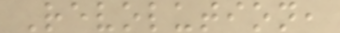Revolution,
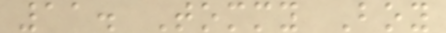11. Tommy Boy
